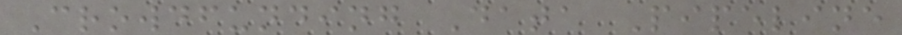Crowdfunding Data Pipeline
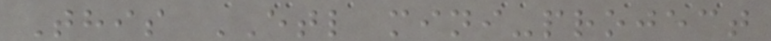This ETL mini-project
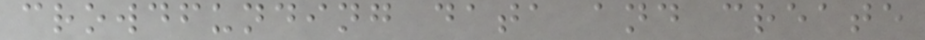crowdfunding data and create
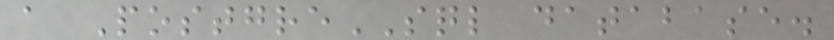a PostgreSQL database.
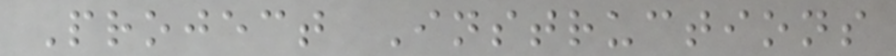Project Instructions
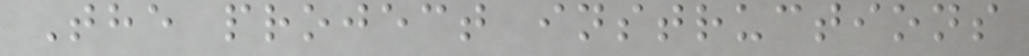The project instructions
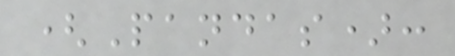(Pandas):
